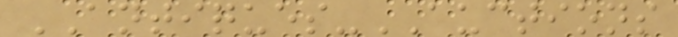ANTIQUES-AUCTIONS
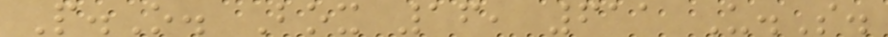P.O. Box 16, 611 U.S.
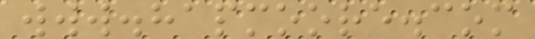www.hapmoore.com
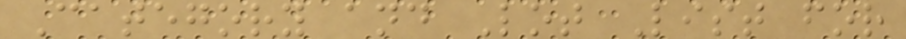Category and Lot List for
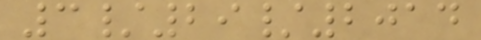3/29/2014
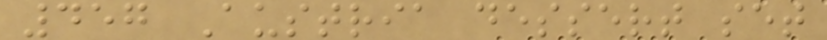457 Austria dessert set
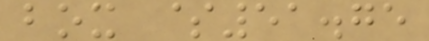box $51.75
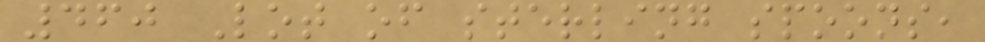460 Lot of sterling spoons,
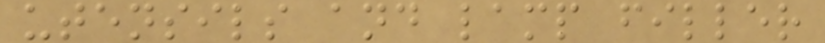utensils and lamp filler
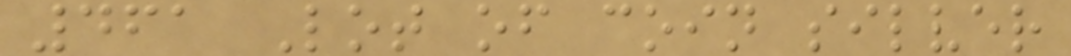461 Lot of coin silver
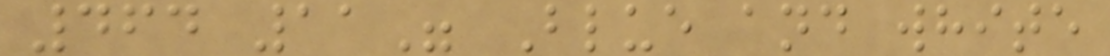464 11" Blue and white
